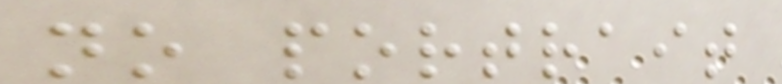no portrait
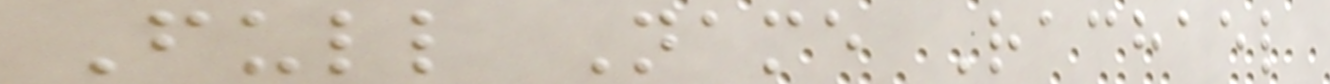Full Name Rachael
